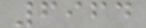6964
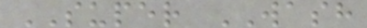SUPER WASH
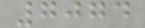7074
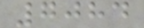7084
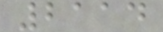2114
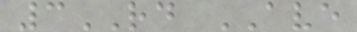3RD AVE
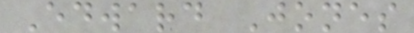Edward Jones
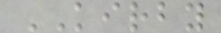KIRBY
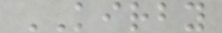KIRBY
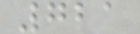721
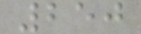250
